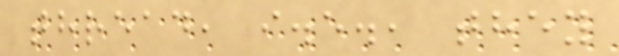thread, i.e., they
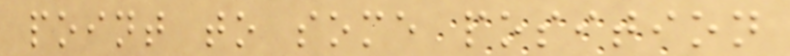point to some position
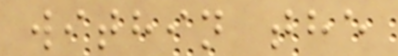within the
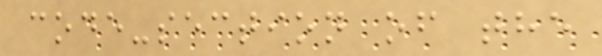code-section of the
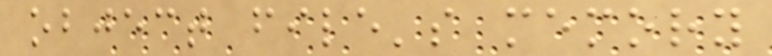object file's memory
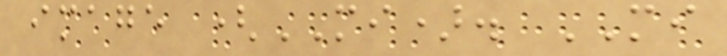image (MI). MI
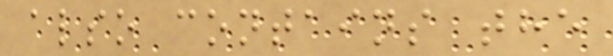also contains the
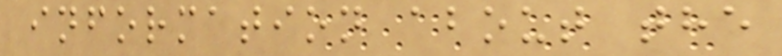information about the
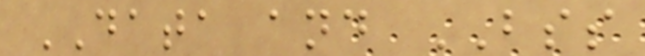DATA and BSS
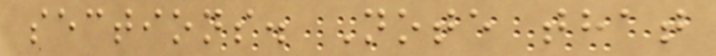sections. Note that
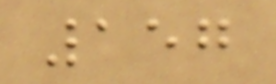157
